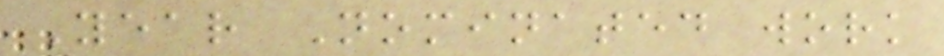Year Nominated work
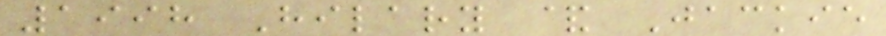1998 Hilary & Jackie
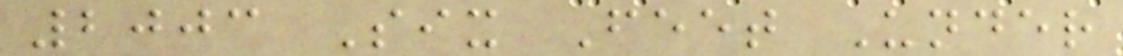2003 Six Feet Under
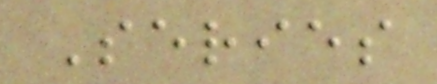Series
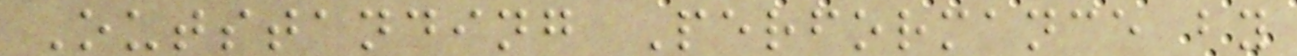Outstanding Performance by
